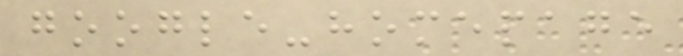google-homepage
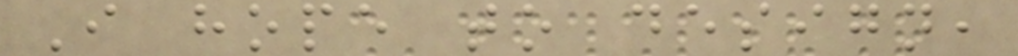I hope to design,
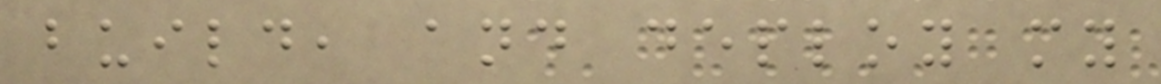build, and deploy my
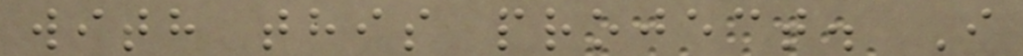with this project. I
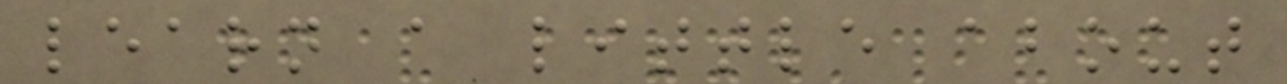learn a little about
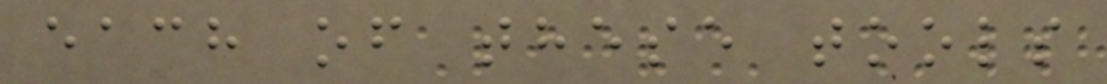each of these tools
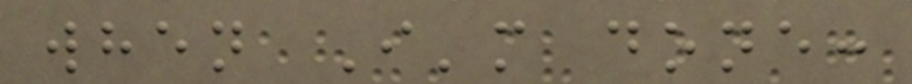when I'm done:
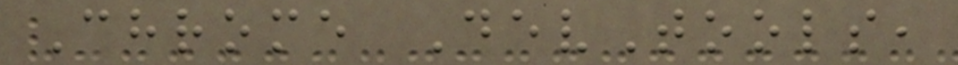Chrome DevTools,
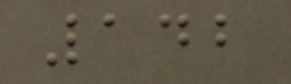142
